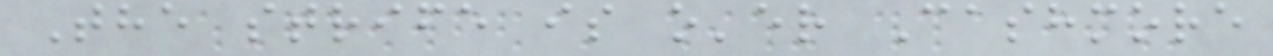The strife is o'er Cashmore
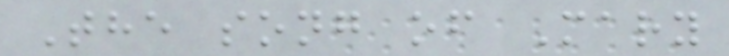The song of Mary
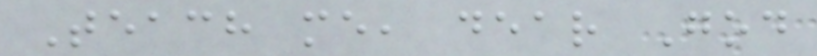Teach me, dear God
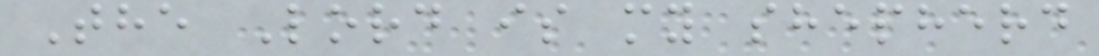The Lord is my shepherd
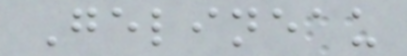Gelineau
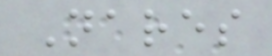Nares
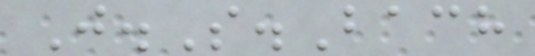J.S.Bach
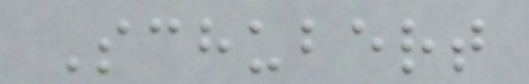Schubert
